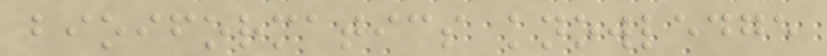bioiformatics knowledge
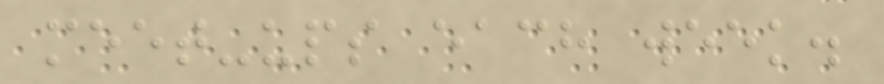meet-ups each week.
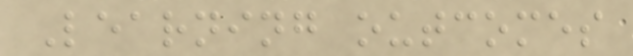Learning outcomes
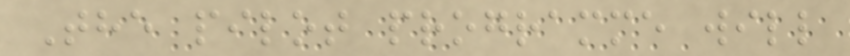The pilot programme will
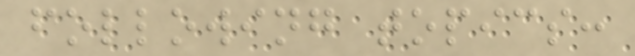following topics:
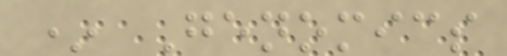* Genomics
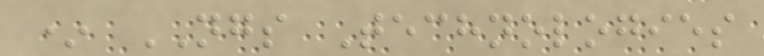* NGS Technologies
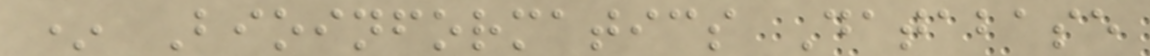* Bioinformatics Database
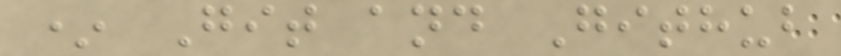* Git and Github
